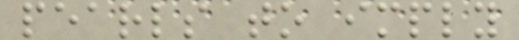pearls to imply
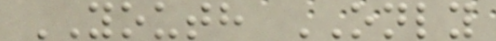YOUTH ONLY
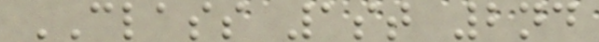CLASS 1st 2nd
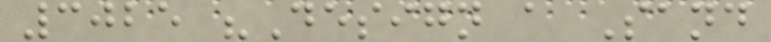3025 "Design a Sand
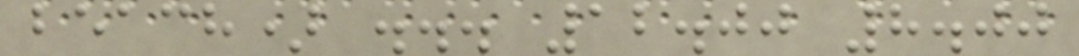beach) ... 12.00 8.00
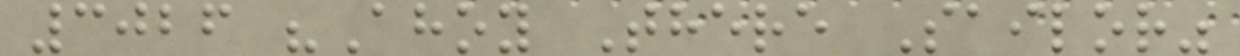3026 "Ahoy There Sailor"
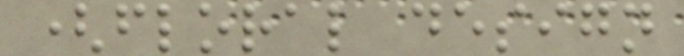(floral design
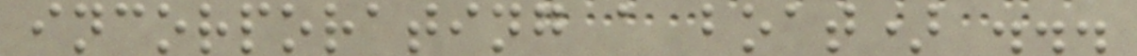incorporating a boat) ...
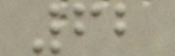62
